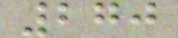270
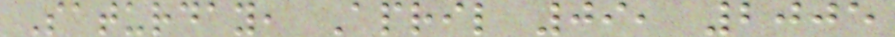Saturday, April 09, 2005
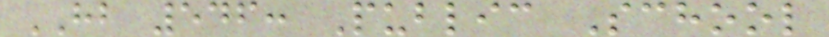HB 546: Public School
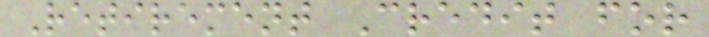Retirement Credit for
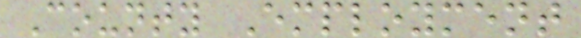County Employment
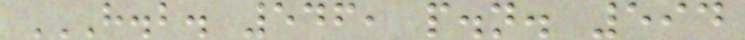H.B. 546, P.N. 594
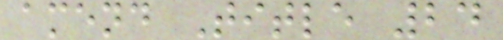amend Title 24
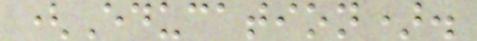(Education).
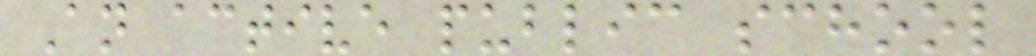An active public school
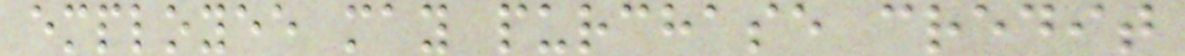employee may purchase credit
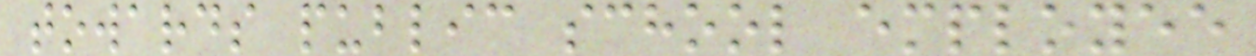towards public school employee
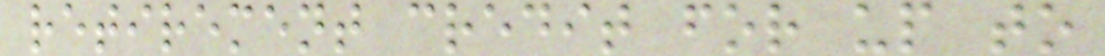retirement credit for up to
